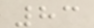83
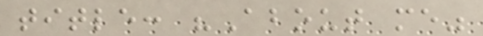title: "About me"
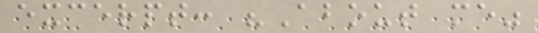excerpt: "About me"
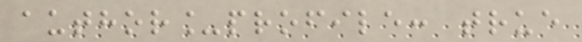author_profile: true
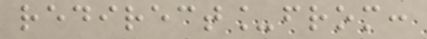redirect_from:
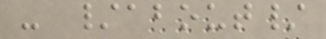- /about/
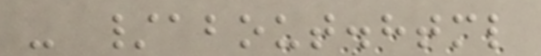- /about.html
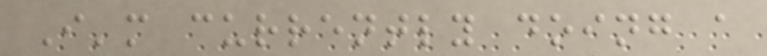I'm currently doing a
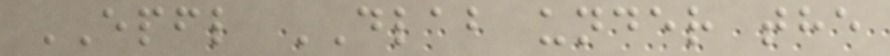EPFL DLAB under the
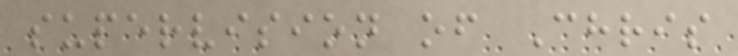supervision of Chris
